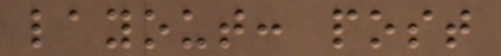layout: post
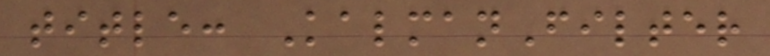title: KalmanFilter
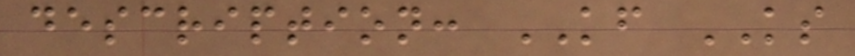description: KF KS
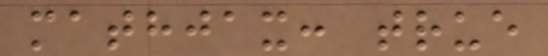mathjax: true
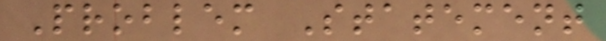Problem Statement
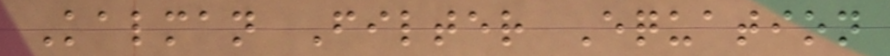Kalman Filter Equation
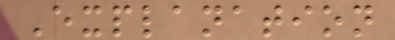Explanation
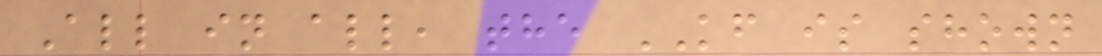All in all, the KF is shown
